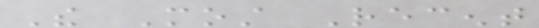The Most Recent
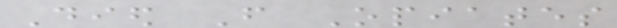Died From Opiates
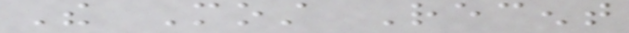The Most Recent
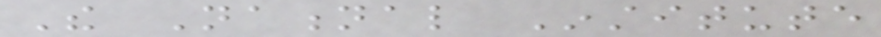The National Institute
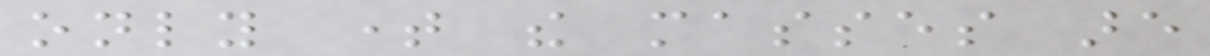only time the masses are
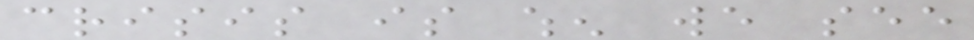crisis is when we see
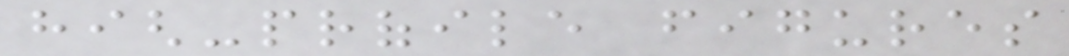high-profile figures
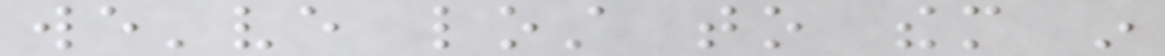we've lost to them in
